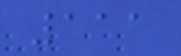111
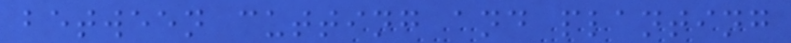between cutting and planting
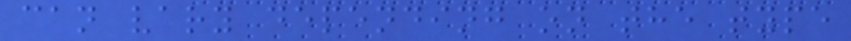can vary depending on the type
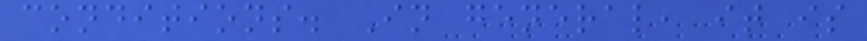conditions. In general, it is
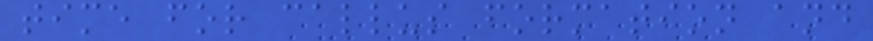time for callus formation and
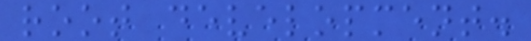root development.
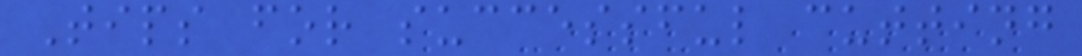Tips for successful cutting
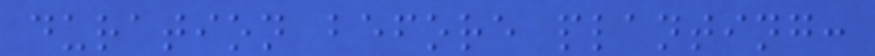duration before planting:
